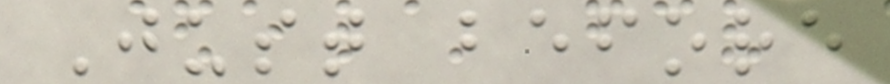Just before
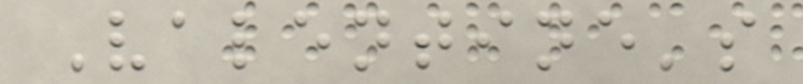Valentine's
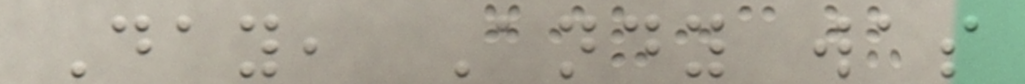Day, Andy was
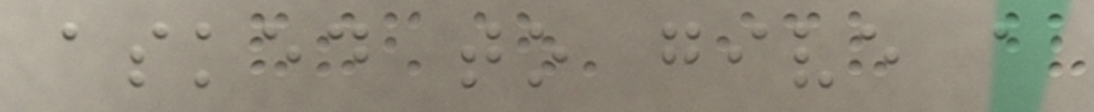asked to give a
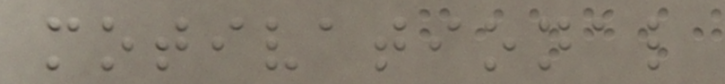motivational
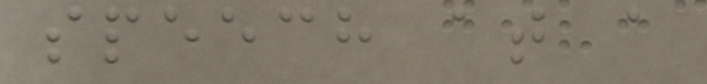speech at a
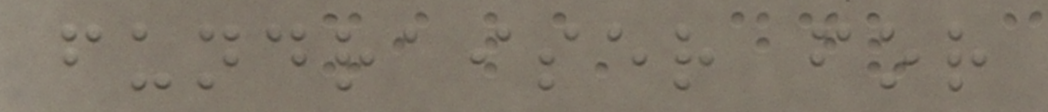fundraiser for
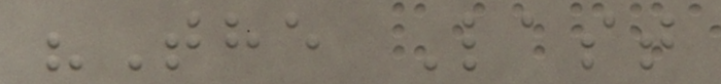"The Last
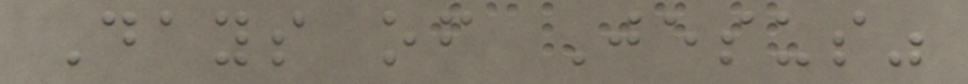Days of Jesus"
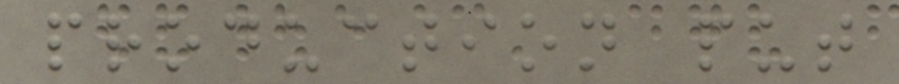production put
